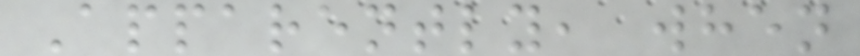Apparently, when
